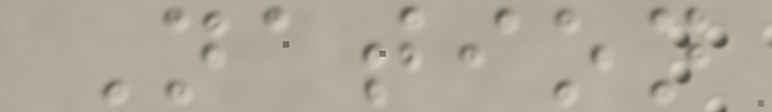Nation
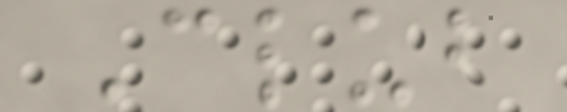Club
